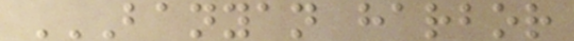BANYAN HARBOR
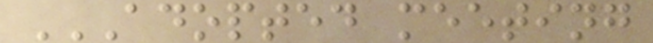ADOPTED MEETING
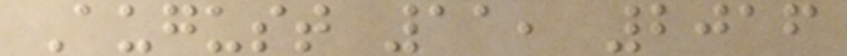August 11, 2016
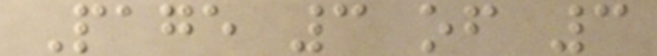Page 3 of 3
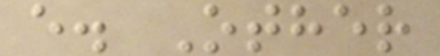e. Other
